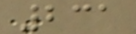231
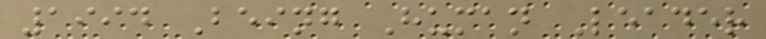1994 Being Human Leader
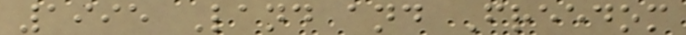1995 Land and Freedom
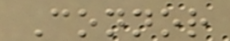Connor
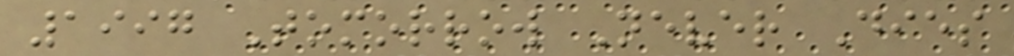1997 Tomorrow Never Dies
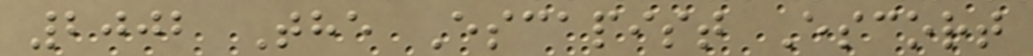2002 The Escapist Escort
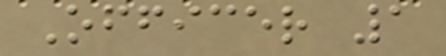Officer 1
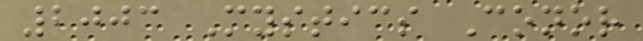2003 Mystics Conor
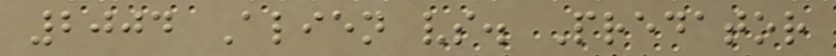2004 Alien vs. Predator
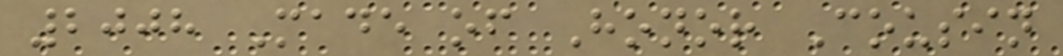2008 Made of Honor Cousin
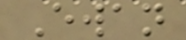Ewan
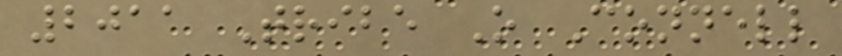2011 Tribe O Connell
